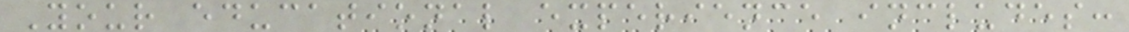Your educational experience includes:
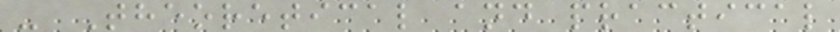- Theoretical and practical
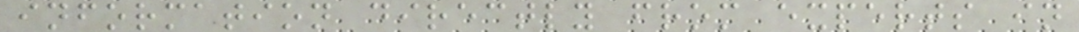information directly from experts in
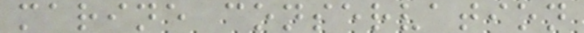marine conservation
